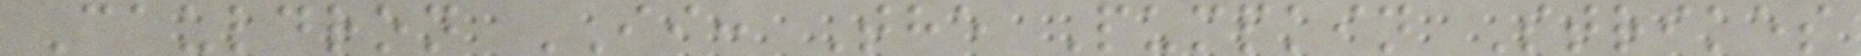Cauldron II: The Pumpkin Strikes
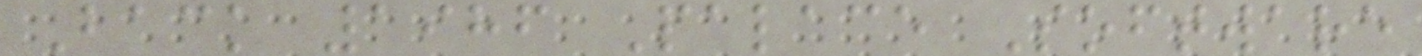Back 1986 Palace Software
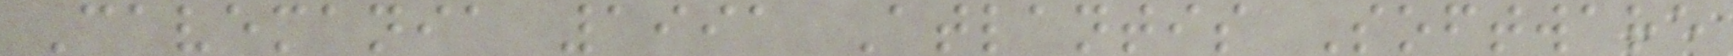Cavemania 1991 Atlantis Software
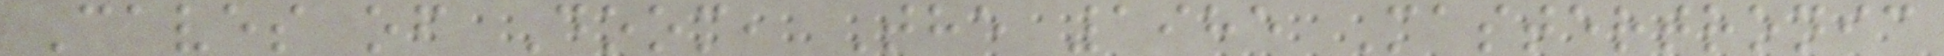Caves of Doom, The 1985 Mastertronic
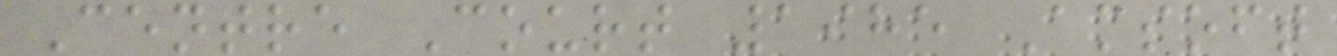Centre Court 1985 Amsoft
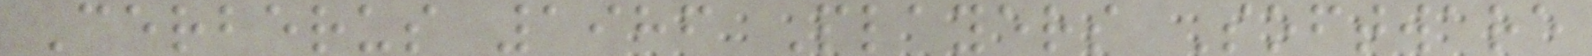Cerberus 1986 Players Software
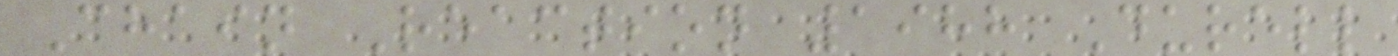Chain Reaction 1988 Durell
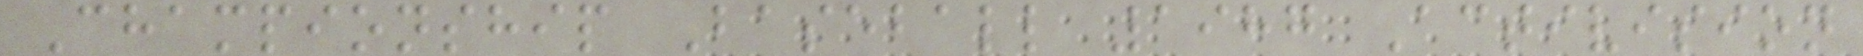Championship Baseball 1987 Activision
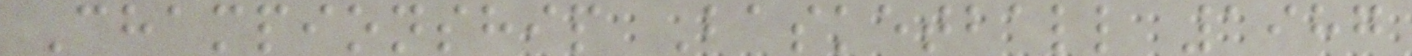Championship Basketball 1987
